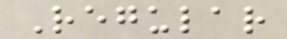Regular
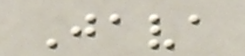Java
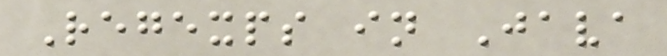Regexps in Java
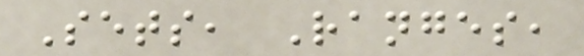Sets, Ranges,
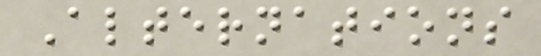Alternations
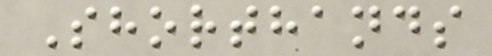Shorthands
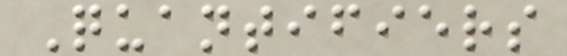Quantifiers
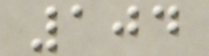104
